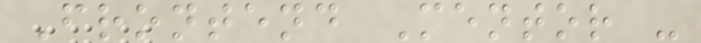Frontend Mentor -
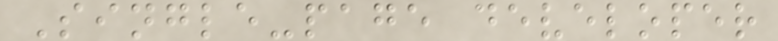Single-page developer
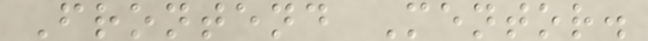Frontend Mentor.
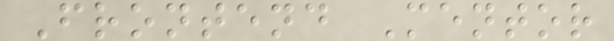Frontend Mentor
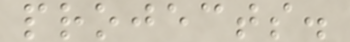projects.
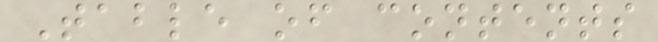Table of contents
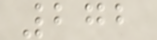272
